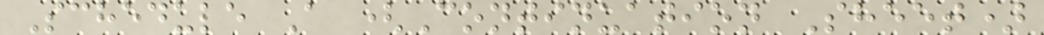Schedule A (Continuation Sheet)
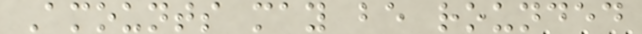Amounts may be rounded
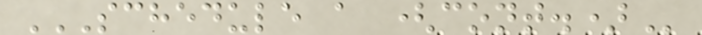SCHEDULE A (CONT.)
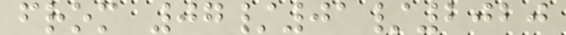from 07/01/2020
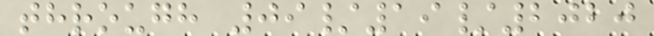through 09/19/2020
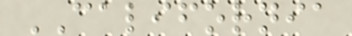CALIFORNIA
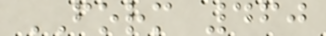FORM 460
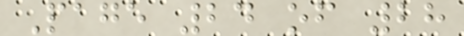Page 24 of 28
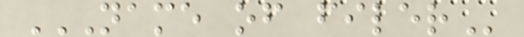NAME OF FILER
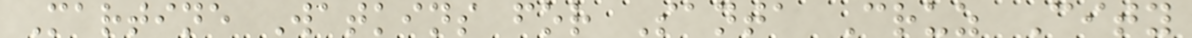Martine Watkins for Santa Cruz City
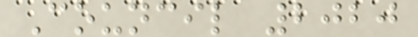Council 2020
